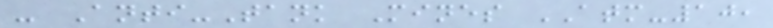- Anti-Tank Mines ATM-10,
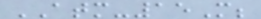ATM-15M;
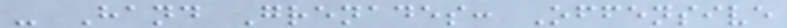- Hand Grenades: Offensive
